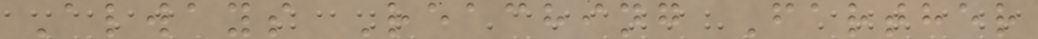Always Reaching Farther
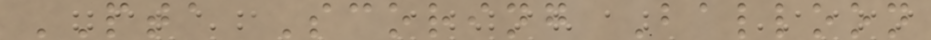PTA Scoring Balloon
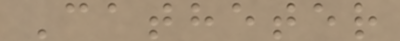Catheter
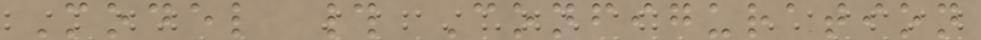Model # Configuration
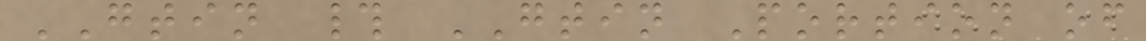GTIN # GTIN Portion of
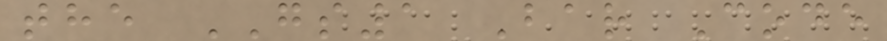the GS1 Bar Code
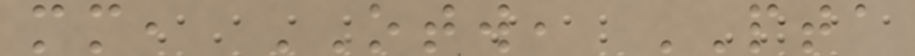mm, OTW, PTA
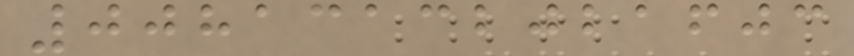00813132021603
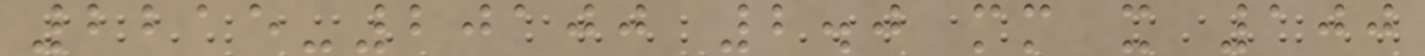2215-20100 2.0 mm x 100
